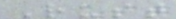Rust
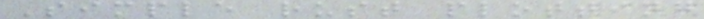Simple rust plotting
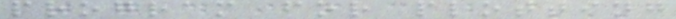program for plotting
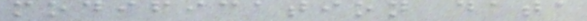modification data
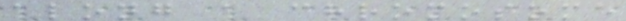along a chromosome
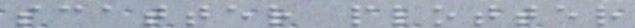scatter plotter
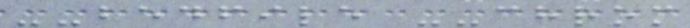--bedfile --chrom
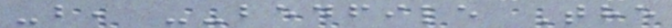-b, --bedfile The
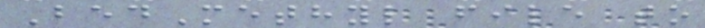BedMethyl file to
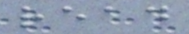read
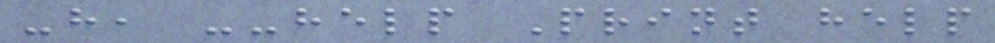-h, --help Print help
